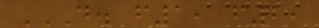D. F1, F2,
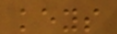keys
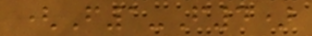(F1-F4)
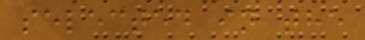selected in the
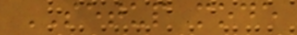SETUP mode
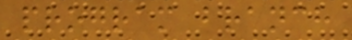program branch
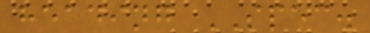heading SPEC.
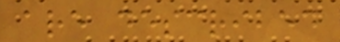are described
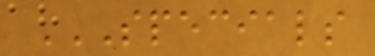SPECIALS
